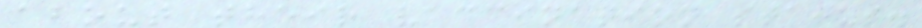about their vaccination status.
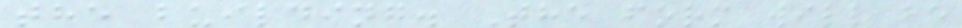the building. The form will be
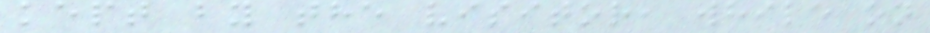kept by the visitor, while on
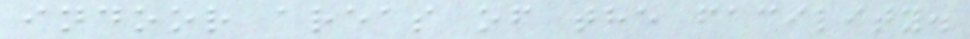indoor areas of the facility.
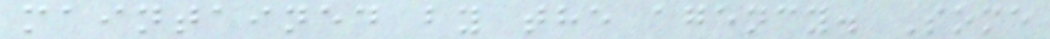maintained by the agency. Some
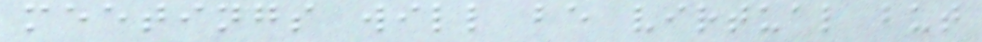meetings will be virtual but
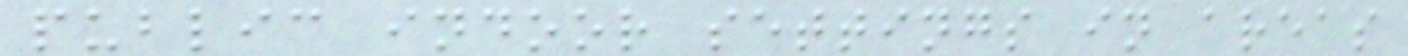public indoor settings in areas
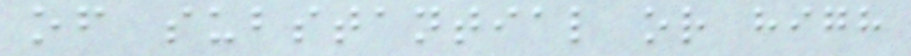of substantial or high
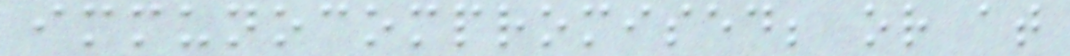immunocompromised; or at
